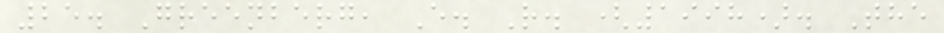25. Greenberg, E. R. (1998). The
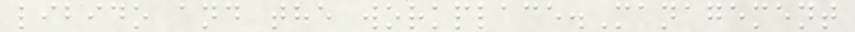libido and the workplace.Management
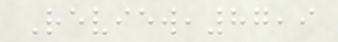Review,87,9
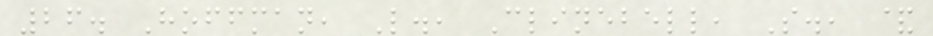26. Hoffman, L., Clinebell, S., &
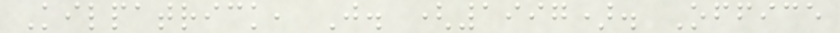Kilpatrick, J. (1997). Office
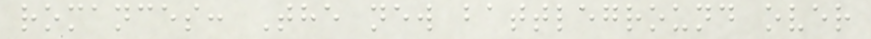romances: The new battleground over
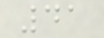41
